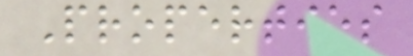Properties
